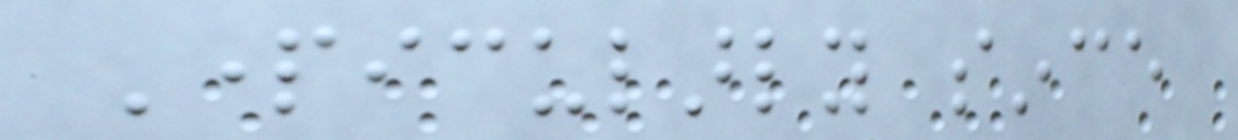Particularly since
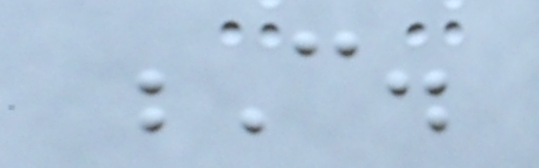C.
